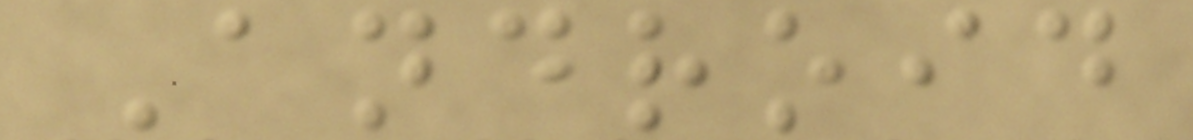Android
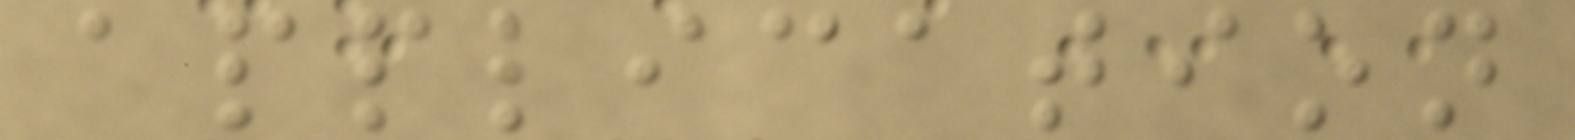application
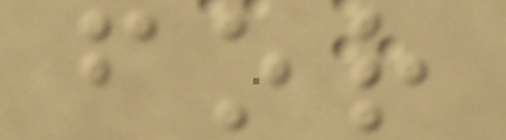for
